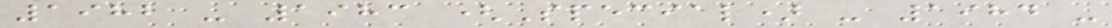1982 - 1983 (Special) - 1984 -
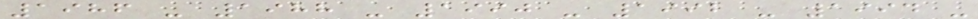1986 - 1988 - 1990 - 1992 - 1994 -
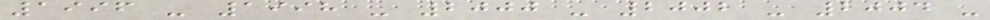1996 - 1998 - 2000 - 2002 - 2004 -
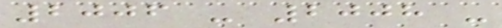2006 - 2008 -
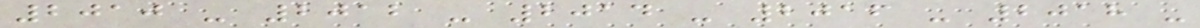2010 - 2012 - 2014 - 2016 - 2018 -
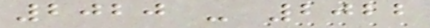2020 - 2022
